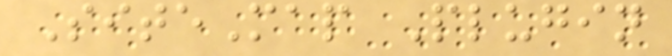SiteMap Plugin
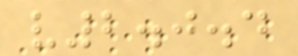v2.0.4
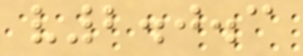v2.0.3
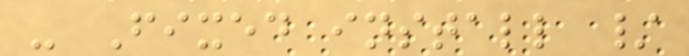- Fixed install /
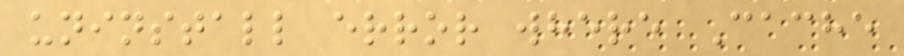uninstall error where Cache
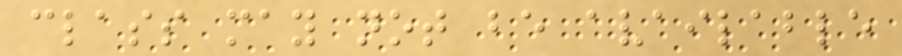class may not be available
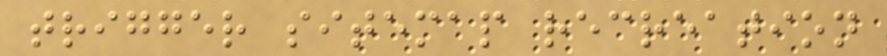trigger sitemap recreation
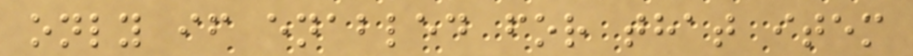only if enabled for that item
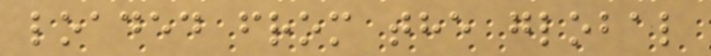loaded from the global
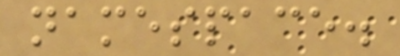namespace.
